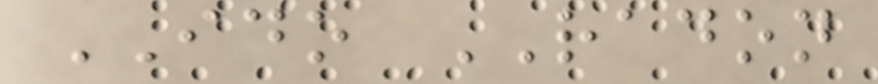IDO RADON
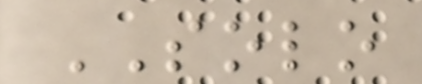SOLO
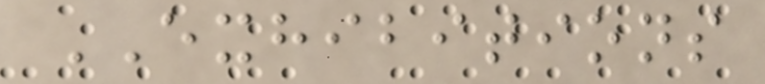EXHIBITIONS
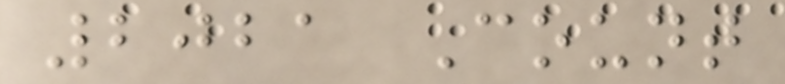2021 Count
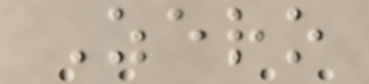Zero
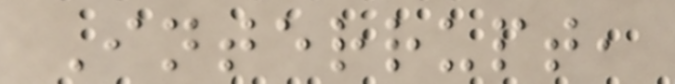Interrupt,
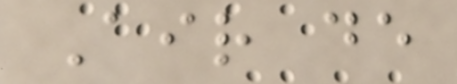Air de
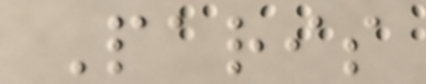Paris
